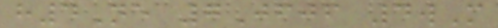h4Ne 7Jfjf 4wM
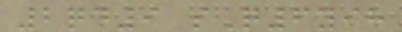2qd9 sQ6yih
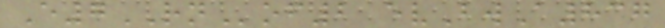E7RNof2 evBwA837
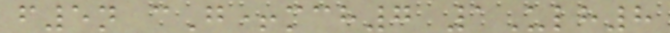f5n cG+mch7 1Ulh8
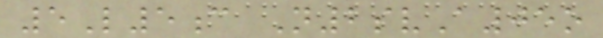5L5c N2svA05o
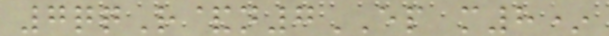7qqR&n7EP m8*
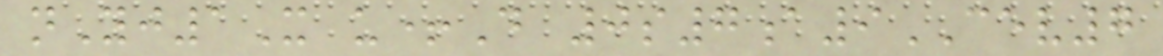nYj1X u+D 0s7a9CEV7
